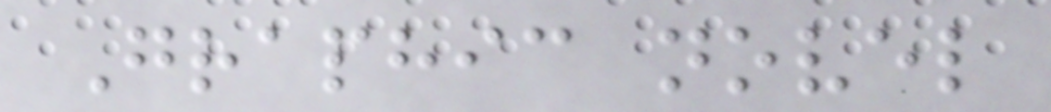Graphic novel
